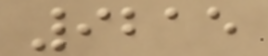9215
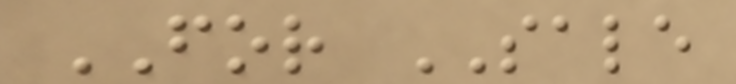FOR SALE
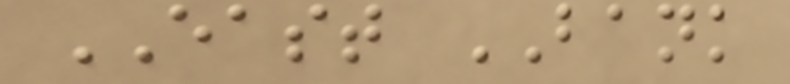EAST BANK
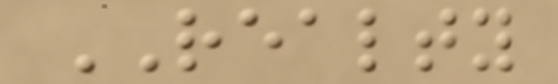REALTY
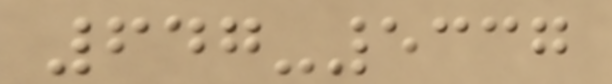647-5337
